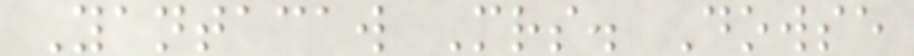Yantacaw Mrs. Dowse
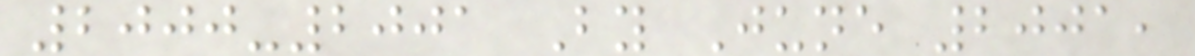2000-2001 By June 2001,
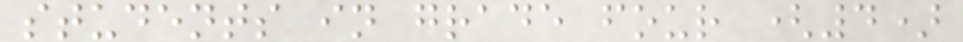students in grade four (4)
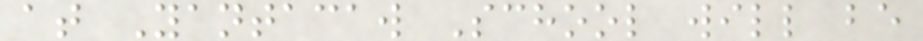at Yantacaw School will be
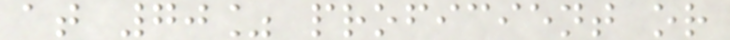at 70% proficient or
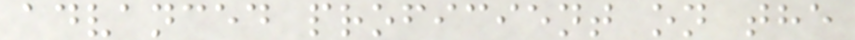advanced proficient on the
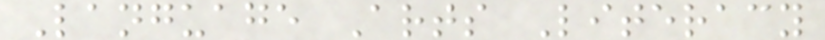Language Arts Literacy
